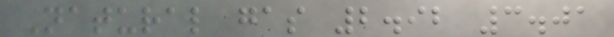Natural gas 2.92 3.01
